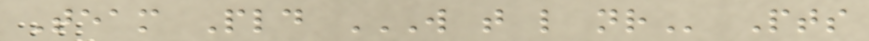Team Pld W T L NR Pts
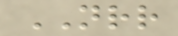NRR
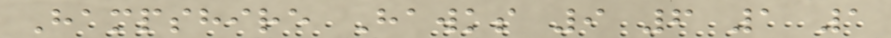Hampshire Hawks 9 6 1 1
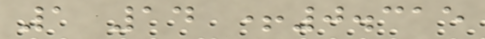1 14 +0.315
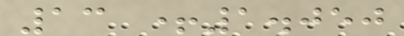13 +1.050
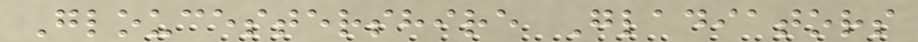Gloucestershire Gladiators
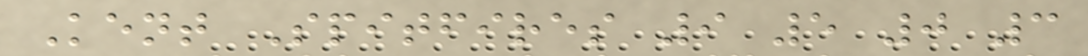Kent Spitfires 9 5 0 3
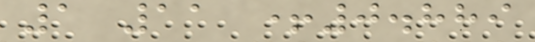1 11 +0.889
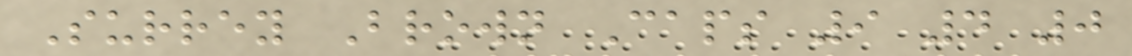Surrey Brown Caps 9 4 0
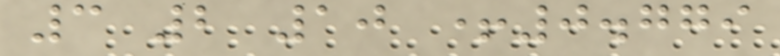3 2 10 +0.779
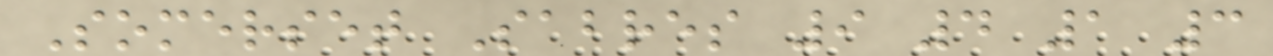Somerset Sabres 9 4 1 3
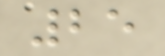25
